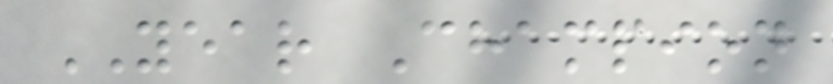YEAR Champion
